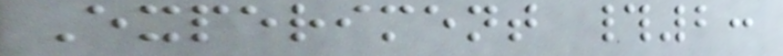Experiment #2:
